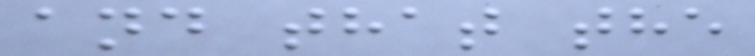and that the
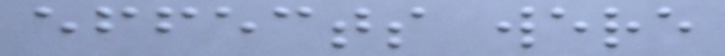effects were
